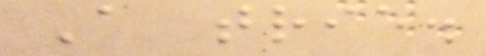A trie.
